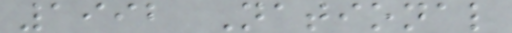1992 National
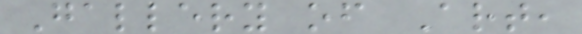Gallery of Art,
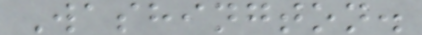Washington.
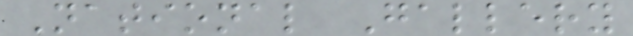National Gallery
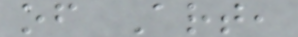of Art,
